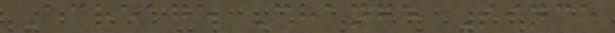Acreage Change Since
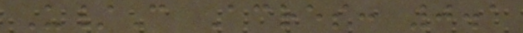U/C Acres: 0.1
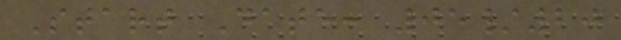Start Date: 05/20
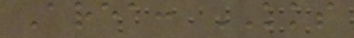Area: KKS
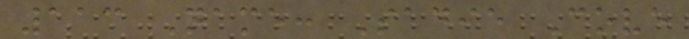113 Name: Sadie Cove
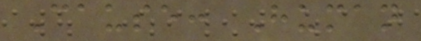Cause: Human
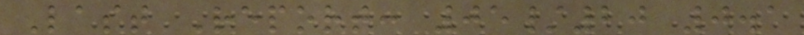Last Report: 05/20 0.1
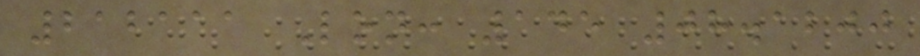212111 Lon: 145 08.1200
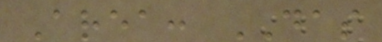Area: DAS
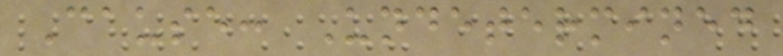Cause: Undetermined
